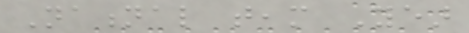National team Year
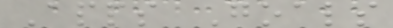Apps Goals
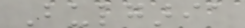Bulgaria
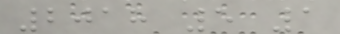2018 5 1
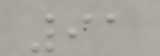91
